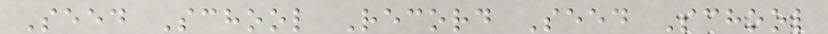Seed School Record Seed School
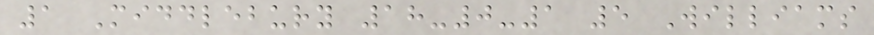1 Middlebury 18-0-1 5 Williams
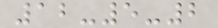12-5-2
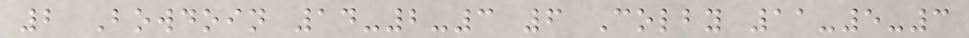2 Bowdoin 14-2-3 6 Colby 11-5-3
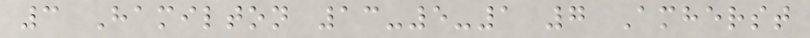3 Hamilton 13-5-1 7 Amherst
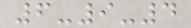6-9-4
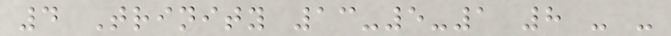4 Trinity 13-5-1 8 - -
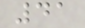41
